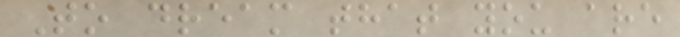To dream that you are
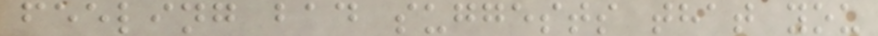feeling bad suggests that you
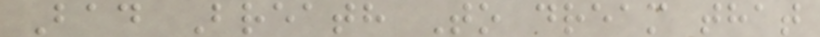Bad Breath To dream that
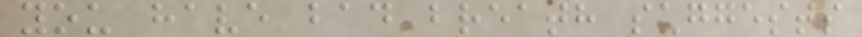you have bad breath suggests
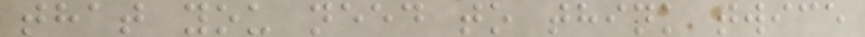that you need to think twice
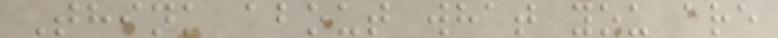Think about what you are
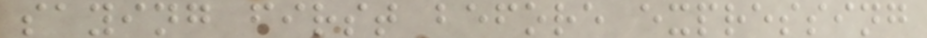saying first before expressing
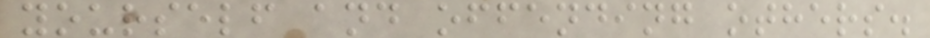yourself and offending others.
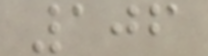106
